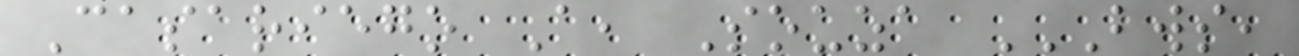Casariego A, Souza BWS,
